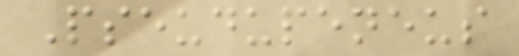Pseudupeneus
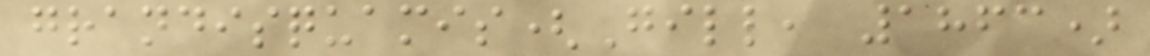grandisquamis(Gill, 1863)
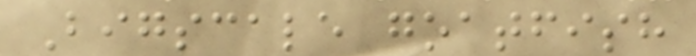Bigscale goatfish
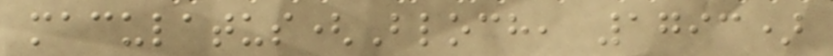maculatus(Bloch, 1793)
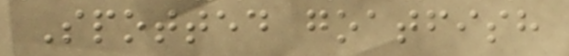Spotted goatfish
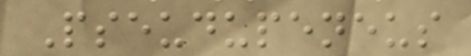Pseudupeneus
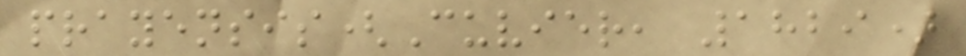prayensis(Cuvier, 1829)
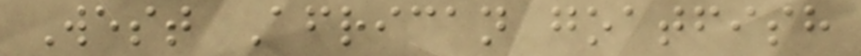West African goatfish
